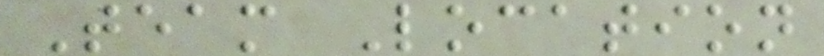Team Location
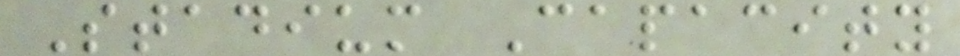Stadium Capacity
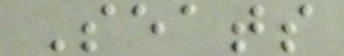Seats
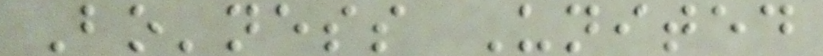Bo'ness United
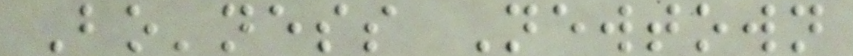Bo'ness Newtown
